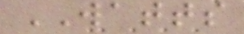WATTS
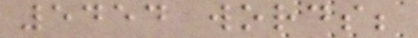5454 words;
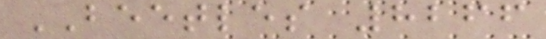BEETLES 8266
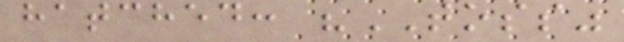hatched: "TOSS"
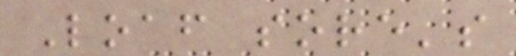Loaf sore's
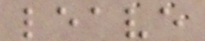leave
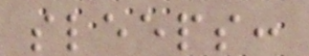sleeps:
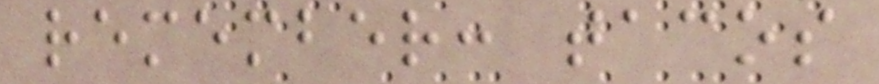remember: tacos
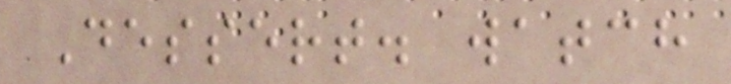Dessert. watch
